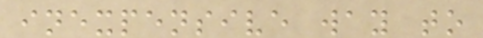inexpensive way to
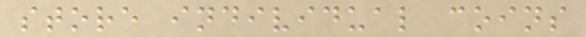store individual coins
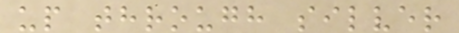up through silver
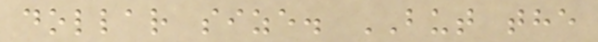dollar size. BUT the
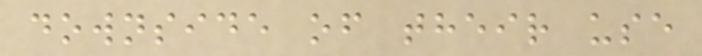downside of their use
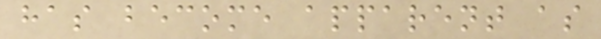has become apparent as
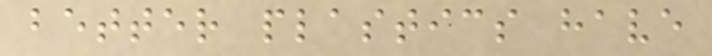better plastics have
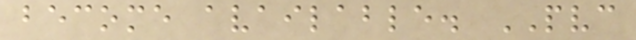become available. PVC
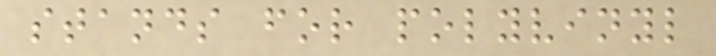stands for polyvinyl
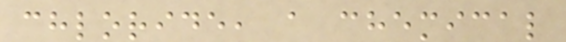chloride, a chemical
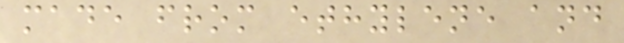made from ethylene and
